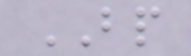BP
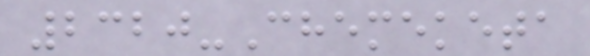2320-Chemeketa
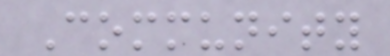Community
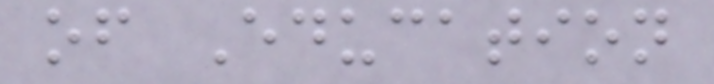of Education
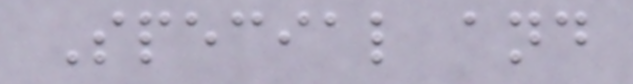Special and
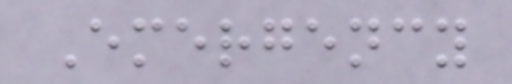Emergency
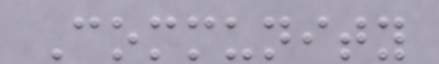Community
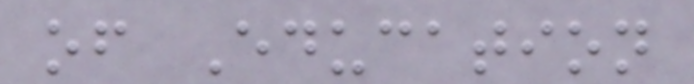of Education
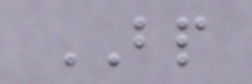BP
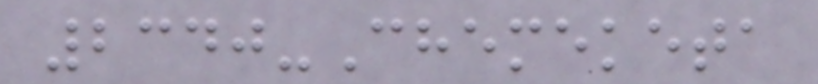2340-Chemeketa
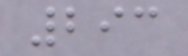293
